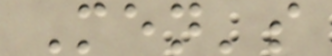Men's
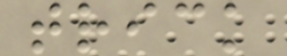trick
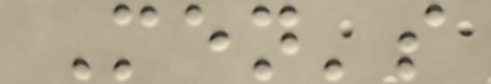Men's
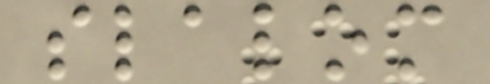slalom
